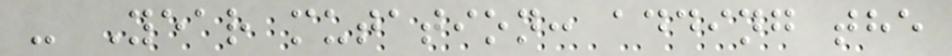- Year mutation: adding the
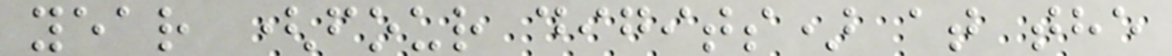year (four digits) at the
